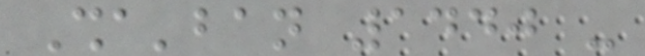Sha'ban 1440 -
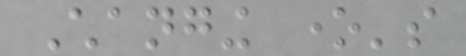Changing one's
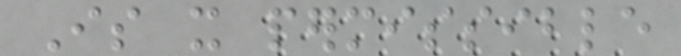Is it permissible
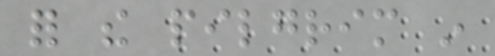for the pilgrim in
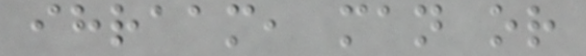ihraam, man or
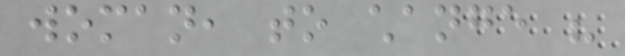woman, to change his
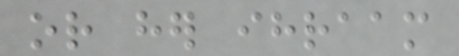or her ihraam
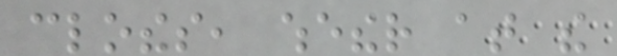clothes, whether at the
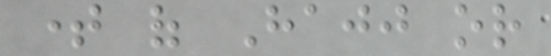time of Hajj or
